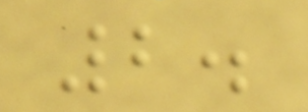2.
